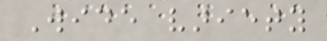Wide variety
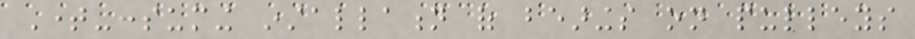Time-consuming installation of bearings on pulleys
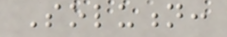Solution:
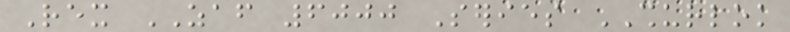Rex ZAF 6000 Series SHURLOK
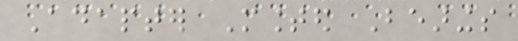Adapter Mounted Bearings
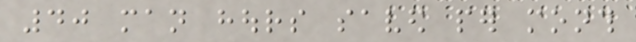40 man hours saved per month
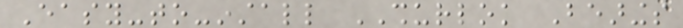Easy-to-install SHURLOK Bearings
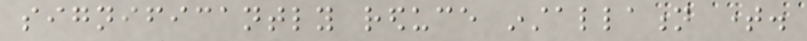significantly reduce installation time.
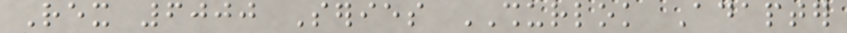Rex 6000 Series SHURLOK Adapter
